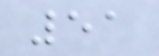51
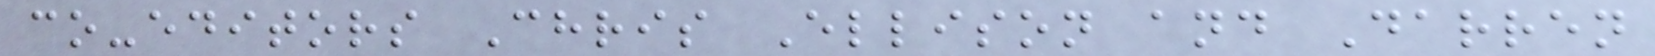co-editors Chris Ellison and Darren
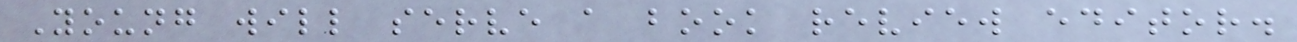Young will serve a book review editor.
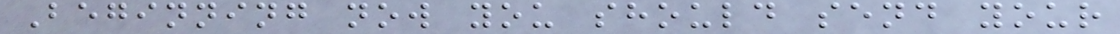Beginning now you should send your
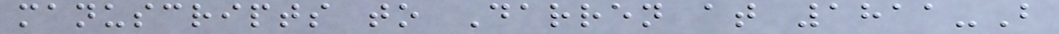manuscripts to Darren at 1811-B
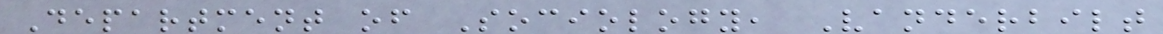Department of Sociology, Vanderbilt
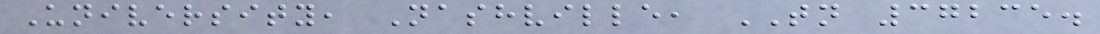University, Nashville, TN 37235.
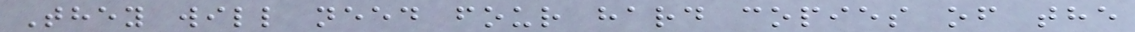They will need four hard copies of the
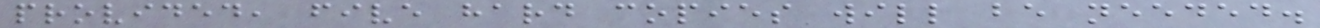provided, five hard copies will be needed.
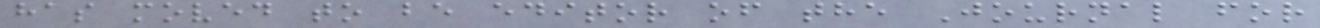has moved to be editor of the Journal for
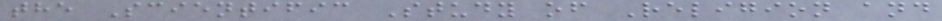the Scientific Study of Religion and
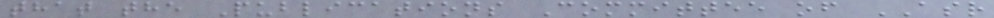that the Publications Committee of ASR
